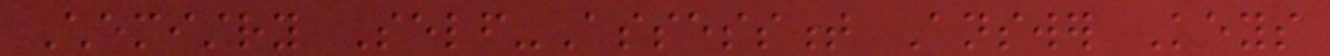Chemistry Self-Assessment Answer Keys
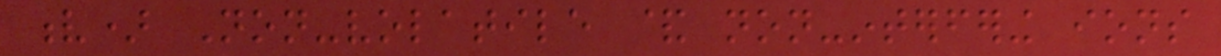v) Non-volatile & non-interfering ions
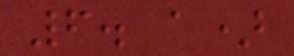6. a)
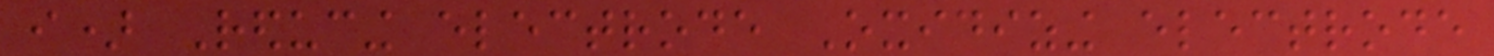i) Reducing electrode Oxidizing electrode
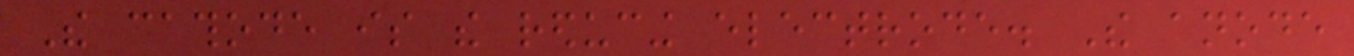The cathode is the reducing electrode. The anode
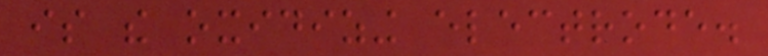is the oxidizing electrode.
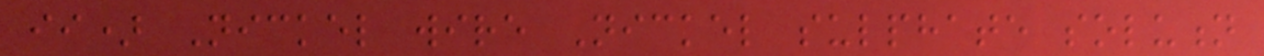ii) Nickel wire Nickel sulphate solution
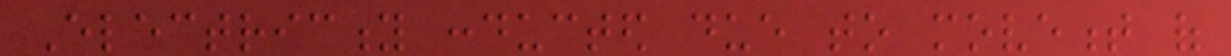Electricity conducted due to movement of
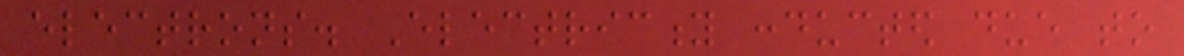electrons. Electricity conducted due to
